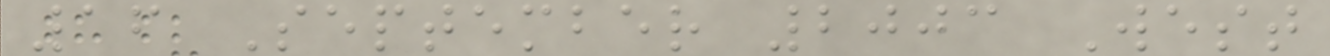16 September 2003 West
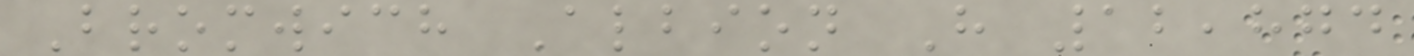Bromwich Albion H 12,874
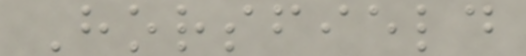Horsfield
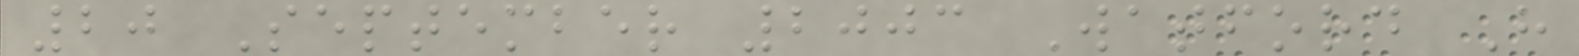20 September 2003 Watford H
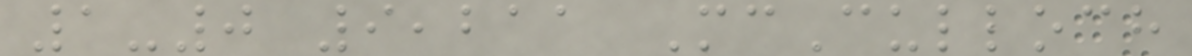1-0 9,211 McCulloch
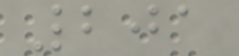201
